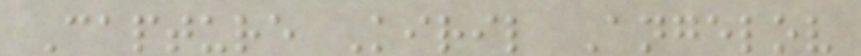Capture Kiril Angelov
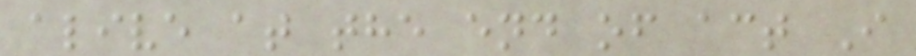alive at the end of act I
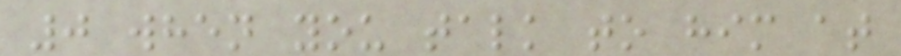0 when you talk to him at
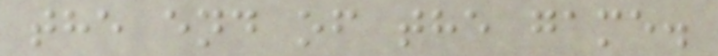the end of the game.
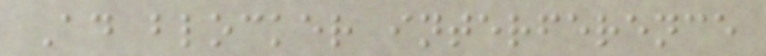Ad blocker interference
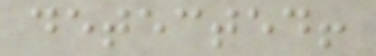detected!
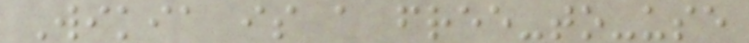Wikia is a free-to-use
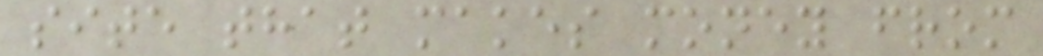site that makes money from
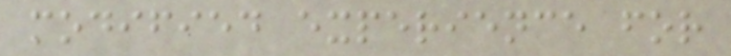modified experience for
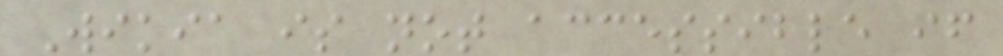Wikia is not accessible if
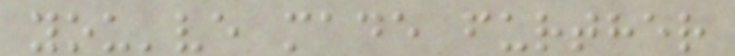you've made further
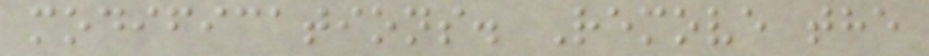modifications. Remove the
